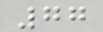77
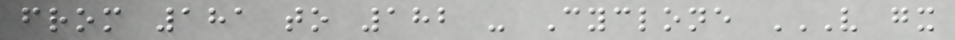from 181 to 182 - Cyclone V GX
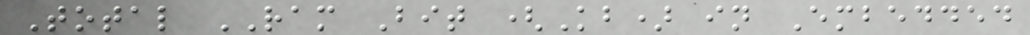Total RAM Bit (Kb) in Embedded
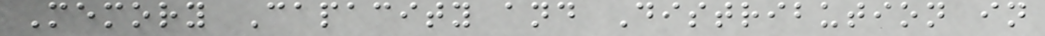Memory Capacity and Distribution in
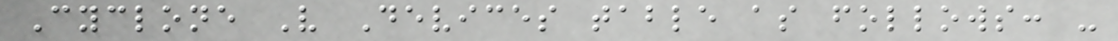Cyclone V Devices table as follows: -
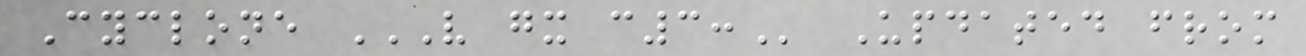Cyclone V GX C3: Updated from
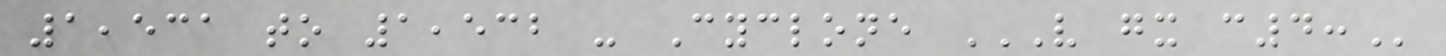1,531 to 1,532 - Cyclone V GX C4:
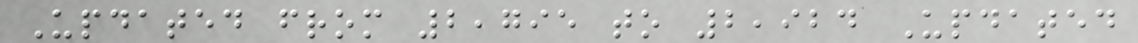Updated from 2,795 to 2,924 Updated
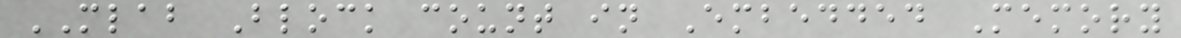MLAB Block count in Embedded Memory
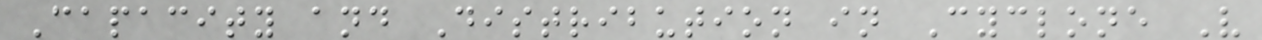Capacity and Distribution in Cyclone V
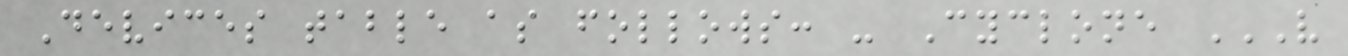Devices table as follows: - Cyclone V
